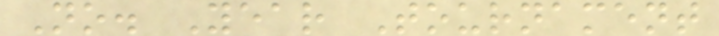No. Year Tournament
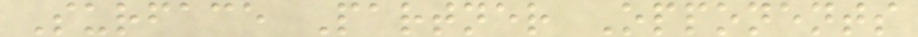Surface Partner Opponents
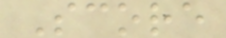Score
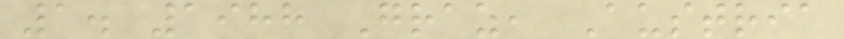1. 1988 Graz, Austria
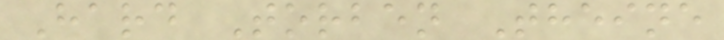Hard Torben Theine
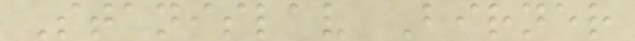Stanislav Birner
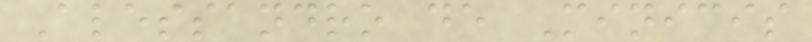Alessandro de Minicis
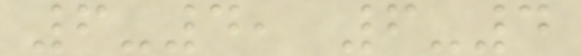6-4, 6-4
